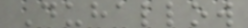Duhallow
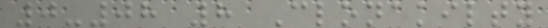0-08 8 Clonakilty
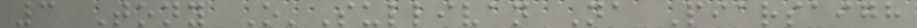3 Tony O'Sullivan Na Piarsaigh
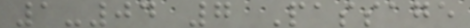1-04 7 Passage
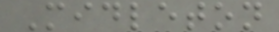Midleton
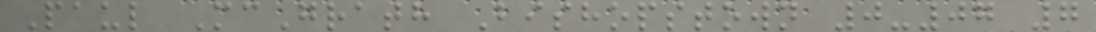Paul McGrath Bishopstown 0-07 7
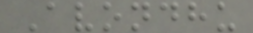Avondhu
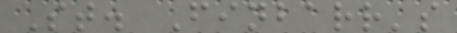St. Finbarr's
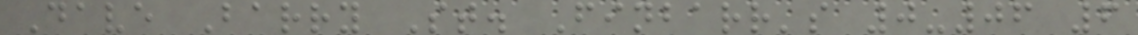Dave Barry St. Finbarr's 0-06 6
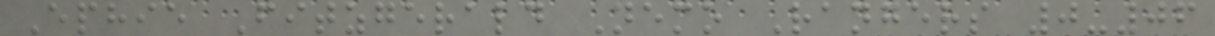Ephie Fitzgerald Nemo Rangers 0-06
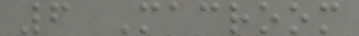6 Macroom
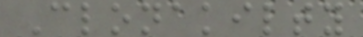Clonakilty
